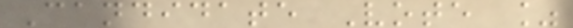Candidate Vote %
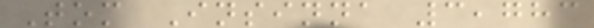Tom Insinna 3,783
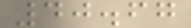40.67
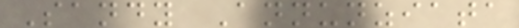Sandy Annunziata
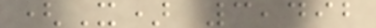(X) 3,492
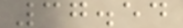37.54
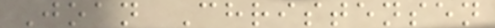Joan Christensen
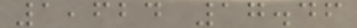1,624 17.46
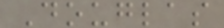Douglas
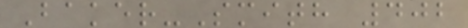Baker-Smith 402
